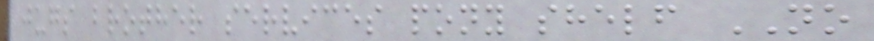jugs brother services pony shelf NO
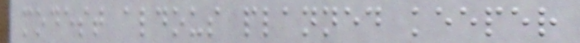modest aldous planned keeper
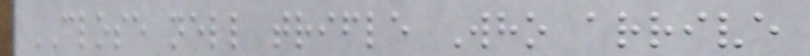CLOSE nell trifle Who arrive
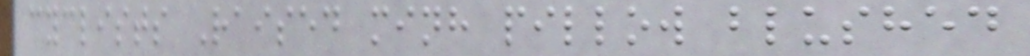cyclists Raised minh pillow blushed
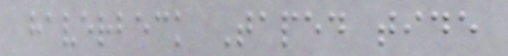haverbeck Taped tide
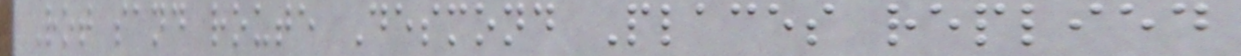Rot sand route Desmond Places replied
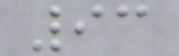93
